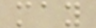may
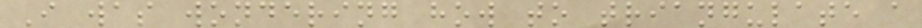I was wondering how to triangulate a
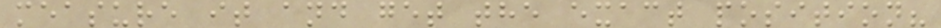measure it and get the exact position?
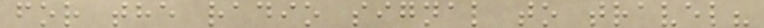for the radio signal to travel?
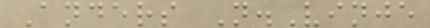Anders N.Vinje
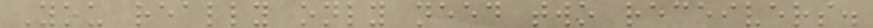You really only need two receivers.
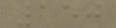150
